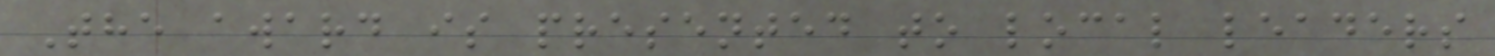The award is presented to local leaders
